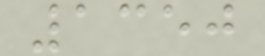1350
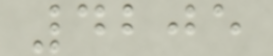4205
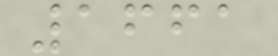1661
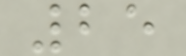25
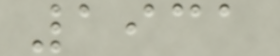1931
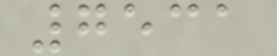7531
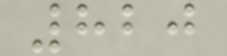820
